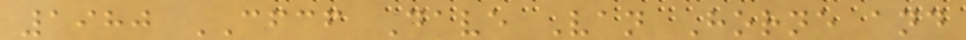1980 CFCF Dave Van Horne and
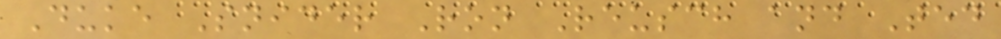Duke Snider Ron Reusch and Ted
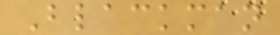Blackman
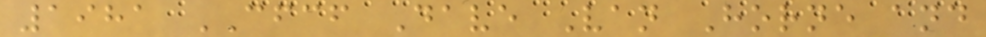1981 CFCF Dave Van Horne and
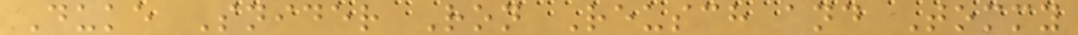Duke Snider Ron Reusch and Tommy
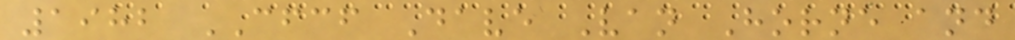1982 CFCF Dave Van Horne and
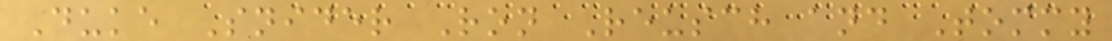Duke Snider Ron Reusch and Tommy
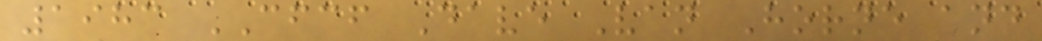1983 CFCF Dave Van Horne and
